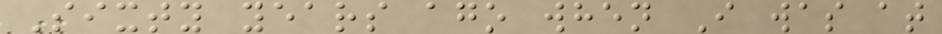Sixty years ago when I was at
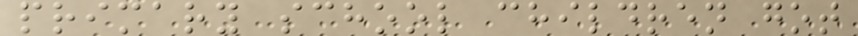primary school children got
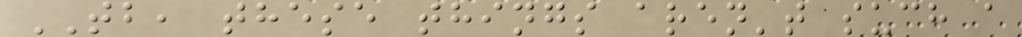TB, these things aren't such a
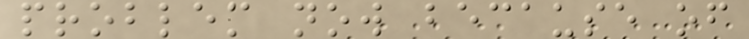problem now because of
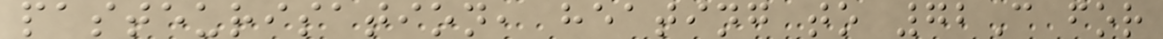pasteurisation, heating to 72C for
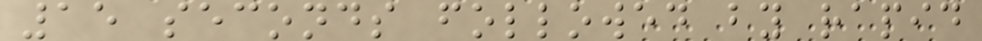15 seconds followed by rapid
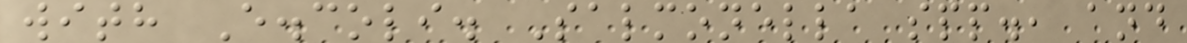with E.coli. Salmonella spp., and
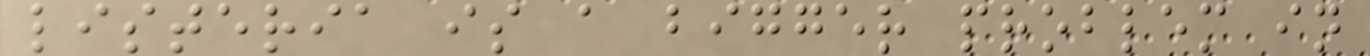listeria is a bigger problem in
